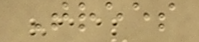Trees
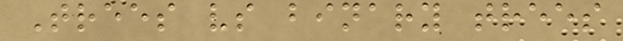Trees vs binary trees
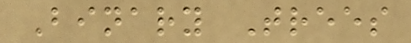Binary Trees
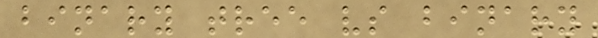binary tree vs binary
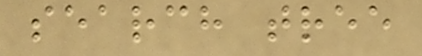search tree
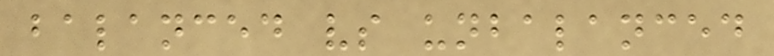balanced vs unbalanced
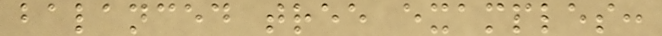balanced tree examples:
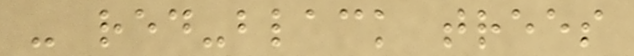- red-black trees
